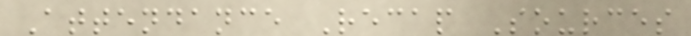Attendance Recap Sources
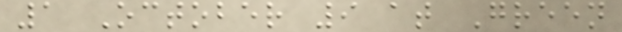1 October 9 at Green
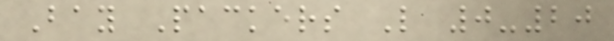Bay Packers L 0-20
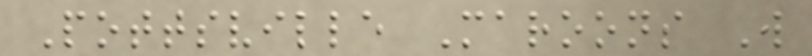Pottsville Maroons W
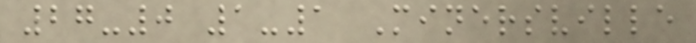27-0 1-1 Minersville
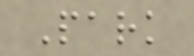Park
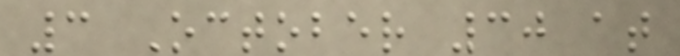3 October 30 at
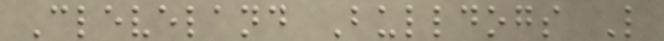Cleveland Bulldogs L
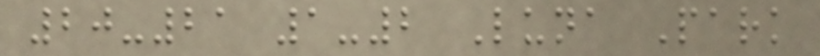20-21 1-2 Luna Park
